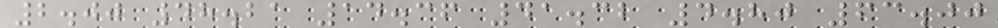2.00 48.21 14.36 41.32 4.80 63.00
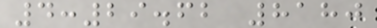4:29.62 8180
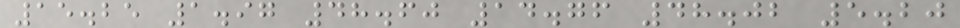15.25 1.97 48.60 14.76 48.02 5.20
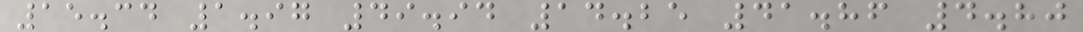15.34 1.97 49.94 14.25 41.86 4.80
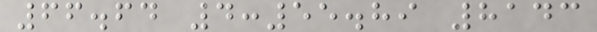66.64 4:55.89 8143
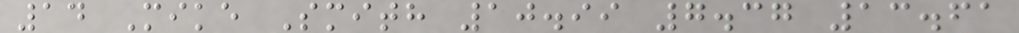14 Mike Smith 10.99 7.37 13.61
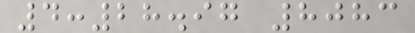4:28.97 8083
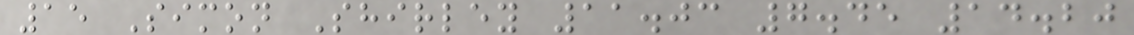15 Simon Shirley 11.03 7.45 14.20
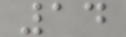14
